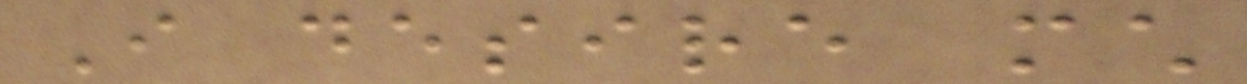I desire much
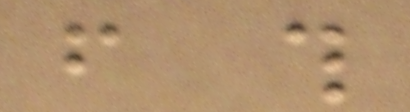from this
